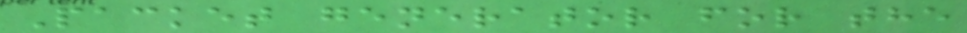Packet generator for the
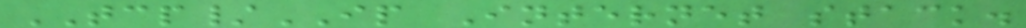TCP/IP Internet stack.
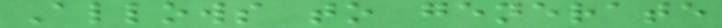Allows to generate
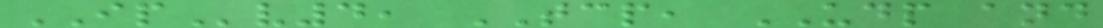IPv4, TCP, UDP and
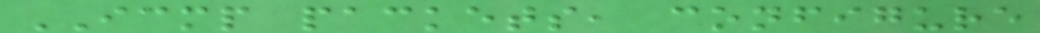ICMP packets, configure
